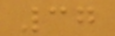37
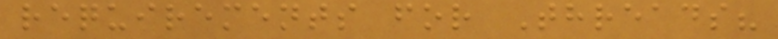requirements for Threads?
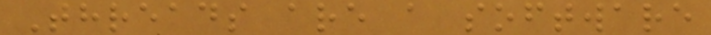Threads are a software
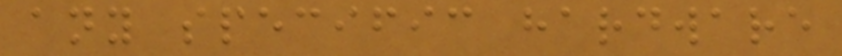any specific hardware
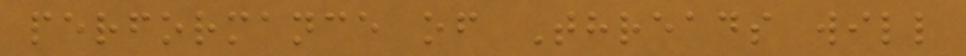performance of Threads will
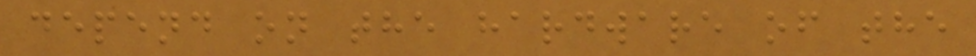depend on the hardware of the
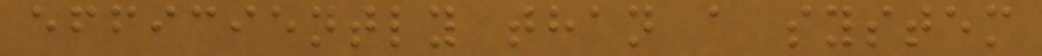efficiently than a system
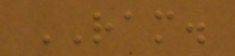RAM.
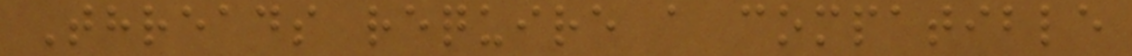Threads require a compatible
